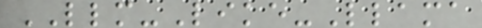LLM-Like-Llama
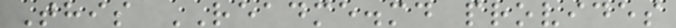This README.md provides
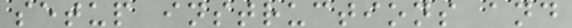setup instructions and
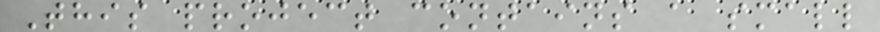This project contains a small
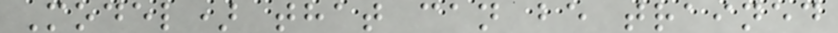Model) that can be trained
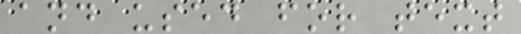and used for text
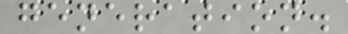generation.
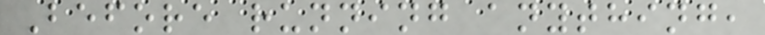Before running anything,
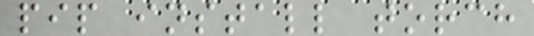pip install torch
